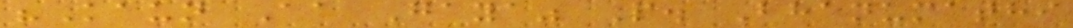"Kaun Aa Gaya" P. Bhanumathi
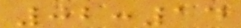02:14
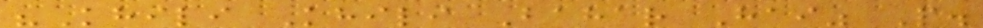"Khili Khili Bahar Hai" P.
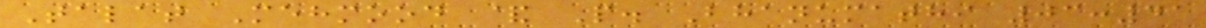Talat Mehmood & P. Bhanumathi 03:41
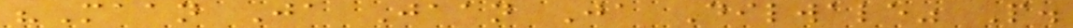"Maan Ja Jaan Ja Dilwale" P.
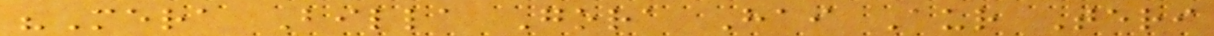"Mera Billa Gora Hai Aur Teri
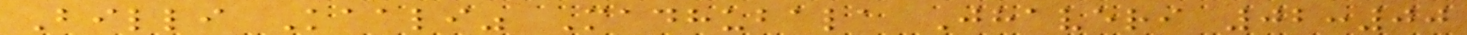Billi Kaali" Madhubala Jhaveri 02:00
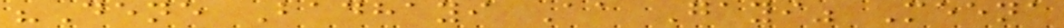"Dene Badhayi Aa Gayi" Meena
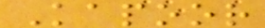Kapoor
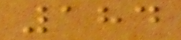184
